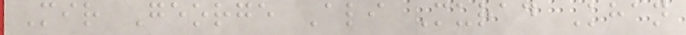Mir George Ali Murad Khan
